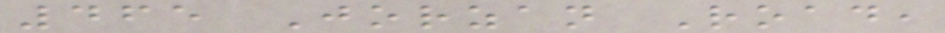465 Jorzan Road,
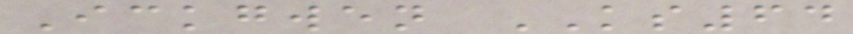Ickgwen KS64
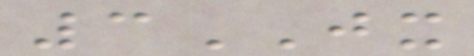3JX
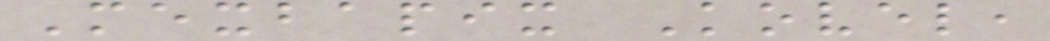Mexbapix Kovel,
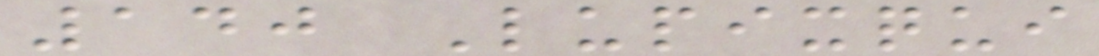140 Lupixqui
